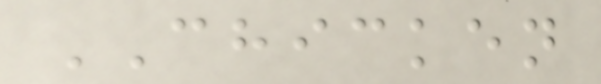CHICKEN
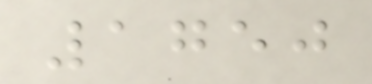1750
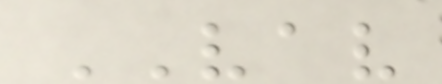VAV
